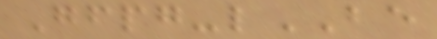Gfpg-lBE
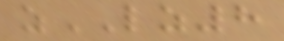zLZ8
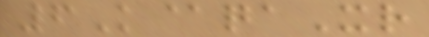6K@qaXr
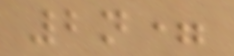2n=
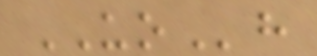UOh
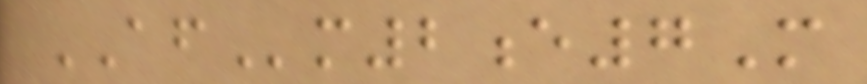AFm2e7M
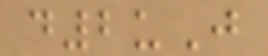d2uJ
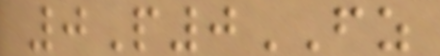0P0FZ
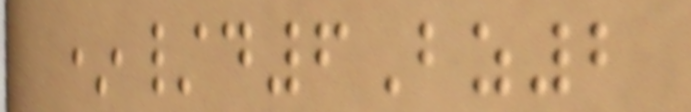*/d6Bz2
